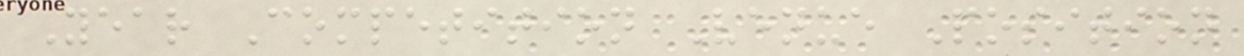Year Competition Venue Position
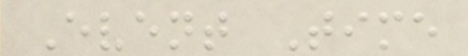Event Time
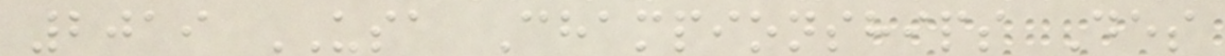2019 USA Championships Des
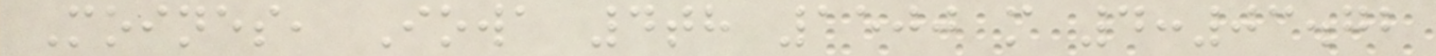Moines, Iowa 4th 1500 m 4:03.72
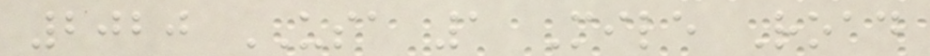2020 USA 1 Mile Road
